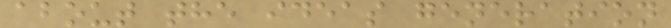about the ideas generation
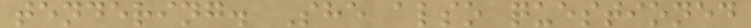tendering. She also questioned
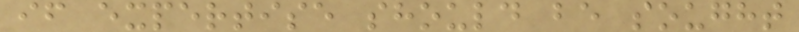if expertise should be sought
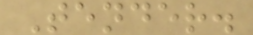Tender.
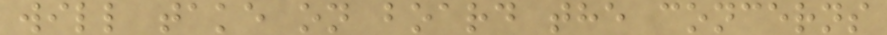will take on board the concerns
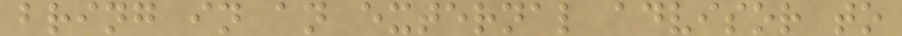bring in an external advisor to
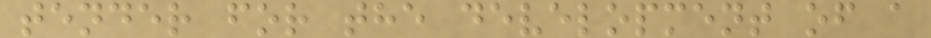tender for the development of a
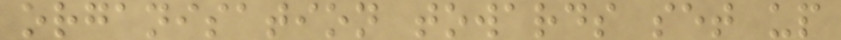organisation towards set up
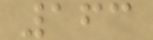163
